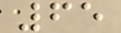65
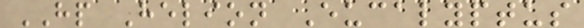HP Helion Eucalyptus
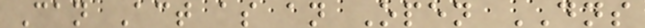Can Act as an Open DNS
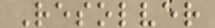Resolver
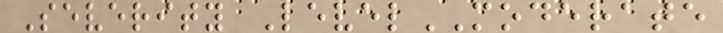Severity LevelMODERATE
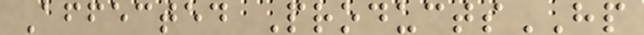Affected ProductsHP
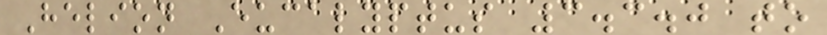Helion Eucalyptus 3.3.0 to
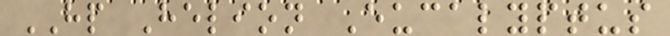HP Helion Eucalyptus
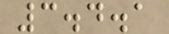3.4.1
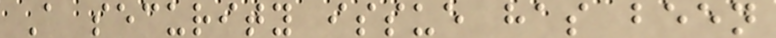A security issue has been
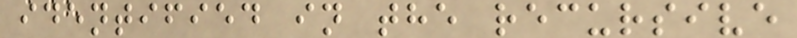identified in the recursive
